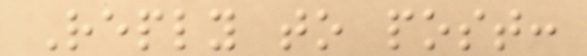Reply to post:
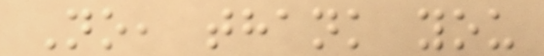No, thank you
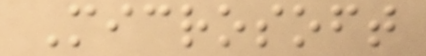Microsoft
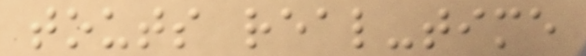touts real-time
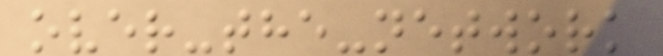over-the-network
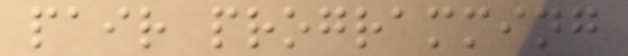pair programming
